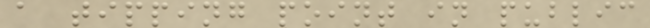a tipping point in public
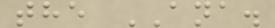the ANA.
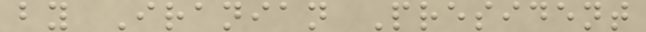by Iranian President
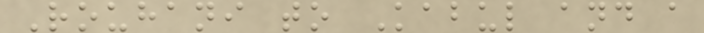Rouhani to Kabul and a
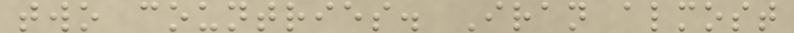two countries. Iran almost
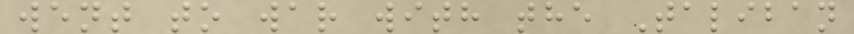went to war with the Taliban
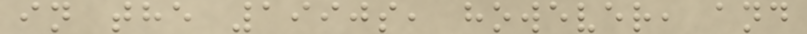in the 1990s, however, and
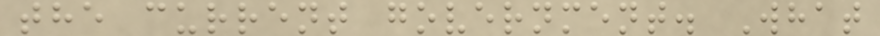the current government. What
